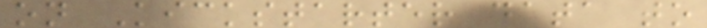on Kickstarter data to
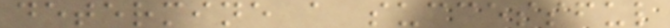determine a successful
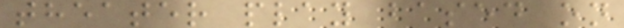theater play based on
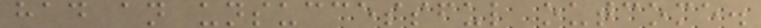had an unsuccessful outcome.
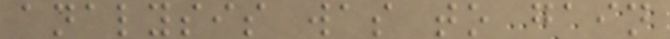analysis was to gain
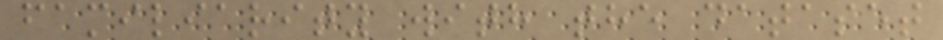familiarity with the dataset
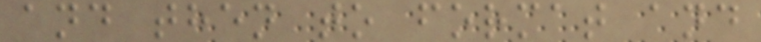and then to format and
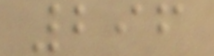296
